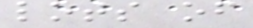lots of
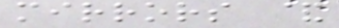mirrors &
